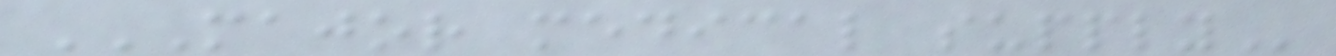MAJOR MEDICAL SUPPLY
